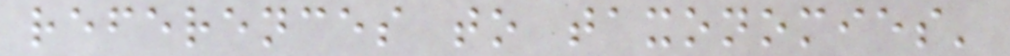references to taxonomies'
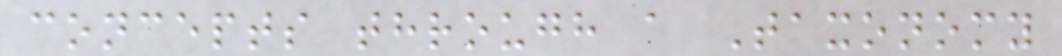concepts through a Taxonomy
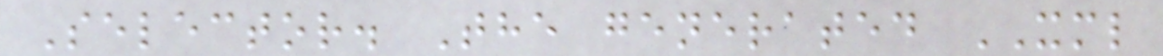Selector. The generated XML
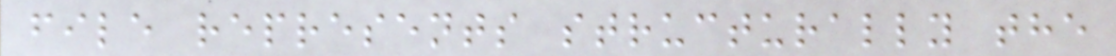file represents structurally the
